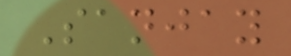Sanjay
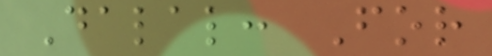Dalal: For
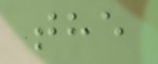the
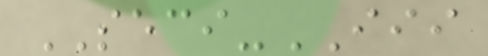SECI-III
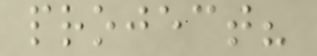project?
